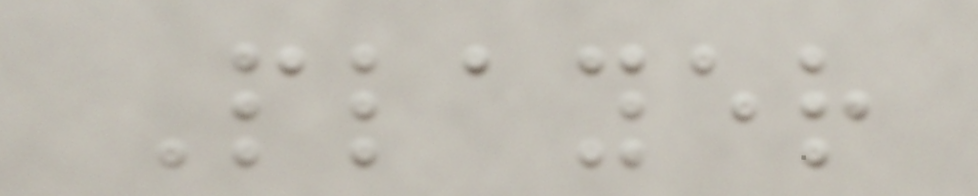Player
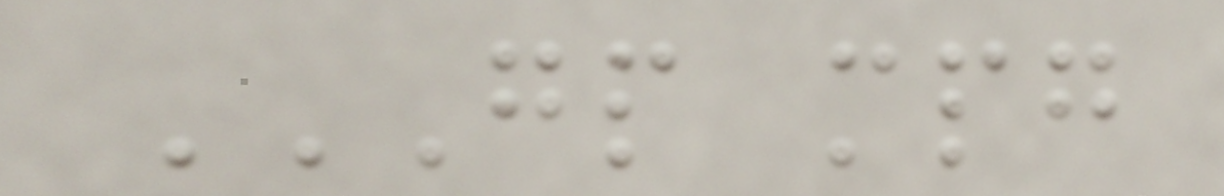GP MPG
